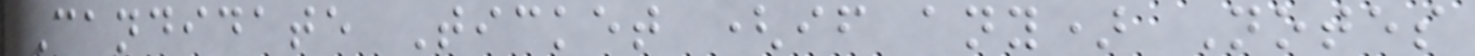Candidate Ticket (if any) Notes
